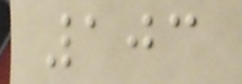103
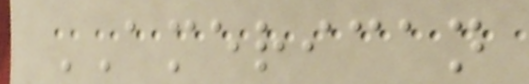AMERICAN
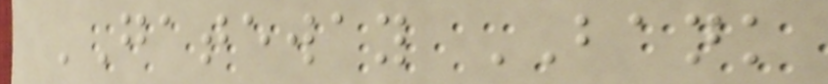GATEWAY BANK
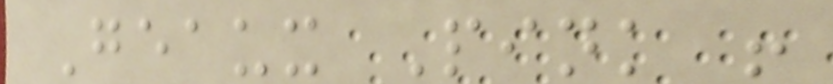Geaux Pink !
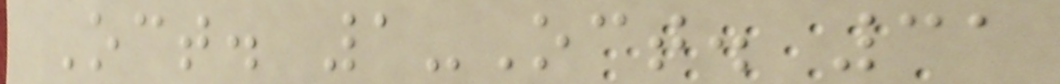Oct. 1-Oct. 31
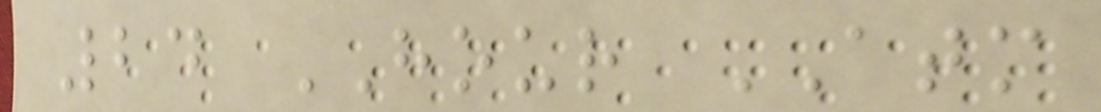24 HOUR ATM
